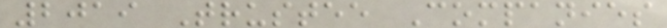2019 Trustee Companies
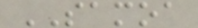SAMOA
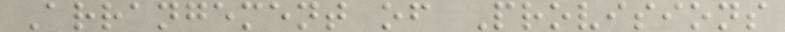Arrangement of Provisions
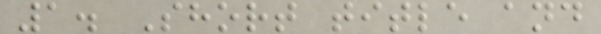1. Short title and
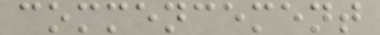commencement
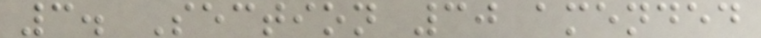3. Section 30 amended
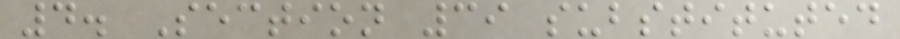4. Section 39 substituted
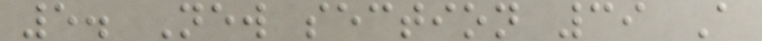5. New section 39 A
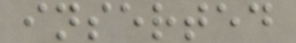inserted
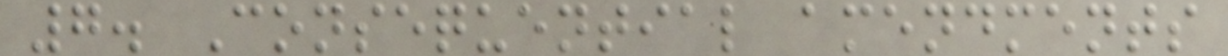7. Consequential amendments
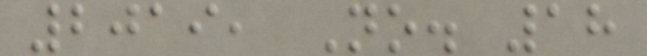2019, No. 18
